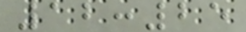12:25
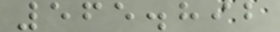565.892
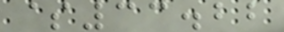$33.22
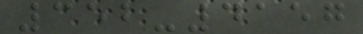352-4157
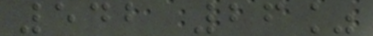542 26%
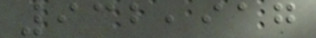932,917
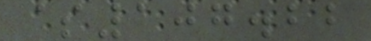$107.22
